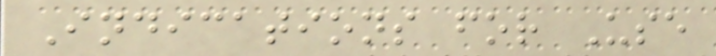Indications for Use
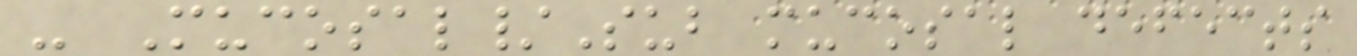- Mucosal/Sub mucosal defects
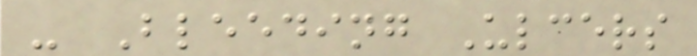- Bleeding Ulcers
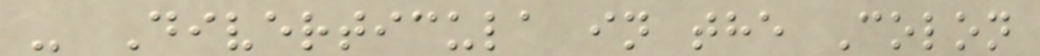- Diverticula in the Colon
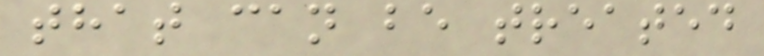that can be treated
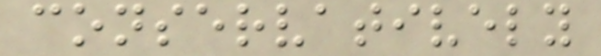conservatively
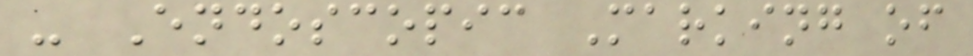- Endoscopic Marking of
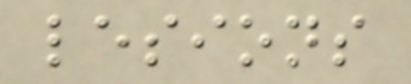lesions
